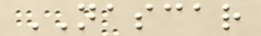NASCAR
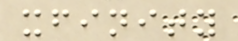xfinity
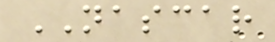NASCAR
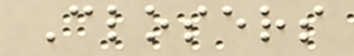Closers
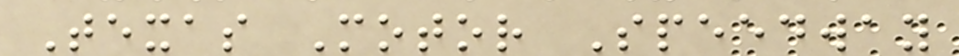Texas Motor Speedway
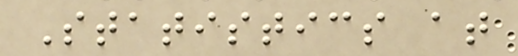Statistics at
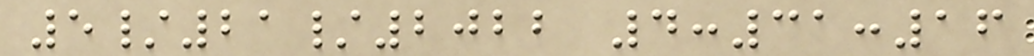5/21/2022 4:31:16
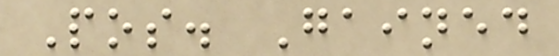Pos. Gained
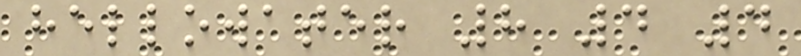hellowater 8 4 4
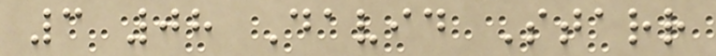3 08 David Starr
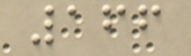166
